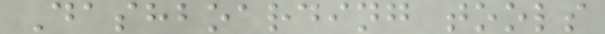Dashboarding tools
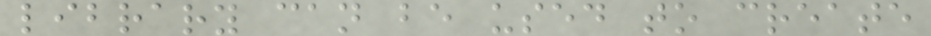library can be used to create
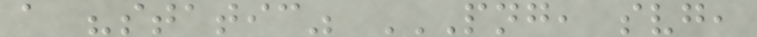a "static" PNG, SVG,
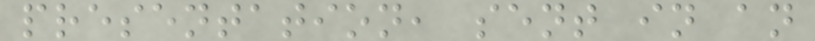presentation, sent in an
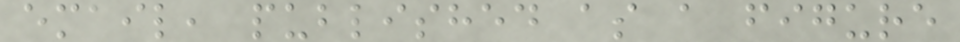email, published as a figure
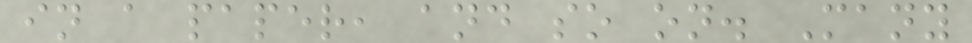in a paper, and so on. Many
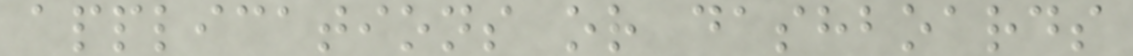applications or dashboards
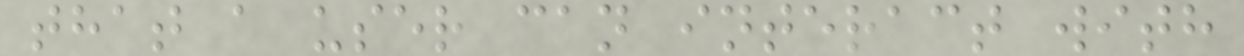that a user can interact with
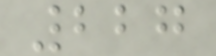227
